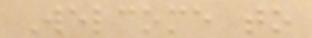Welcome to
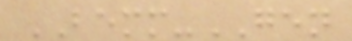BEMM-GEN
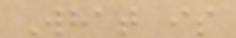What is
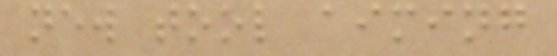new tool aiming
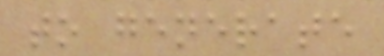to generate
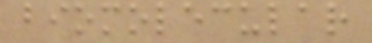biomolecular
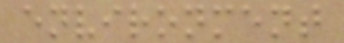environment
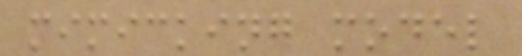mimicking model
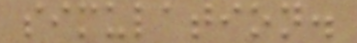simulation.
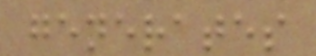generates
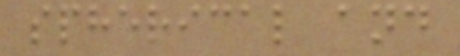spherical and
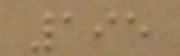195
